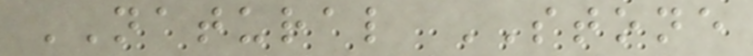NATURAL STONE
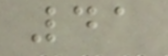41
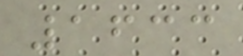1633
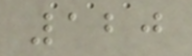120
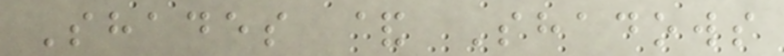Shades & Shadows
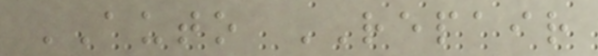AUTO REPAIR
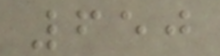650
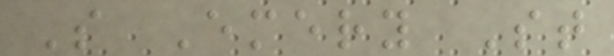S Emery St
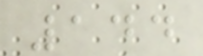144
